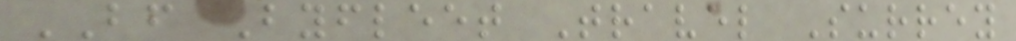BF Byfleet Travel Surrey
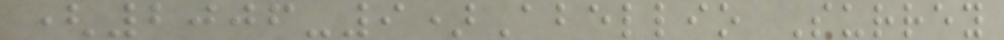(2006-9)Abellio Surrey
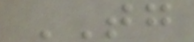TG
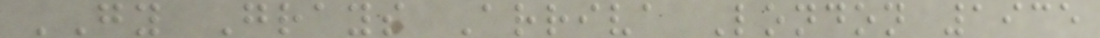GY Grays Arriva London 1935
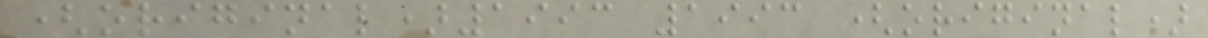(original)1993 1993 (original)
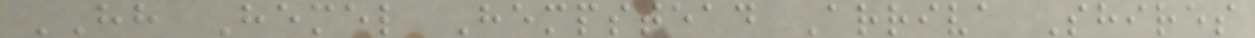HH Hemel Hempstead Arriva Shires
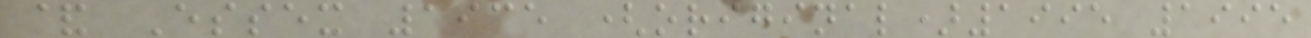& Essex 1935 (original)1995 1995
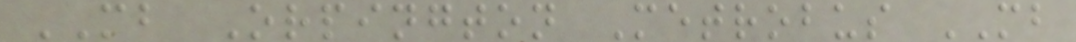MB Orpington Metrobus MB
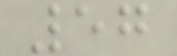57
